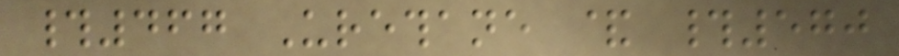#467 Urethane & #570
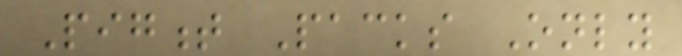Pigment Packs Only
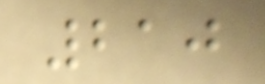210
